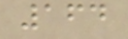164
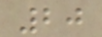20
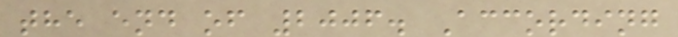the end of 2006. According
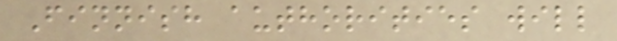Finnish authorities will
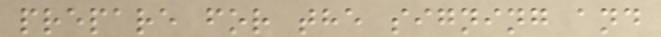prepare for the signing and
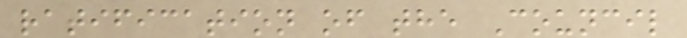ratification of the Council
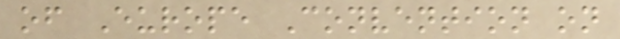of Europe Convention on
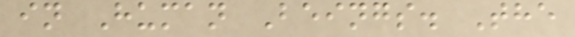in Human Beings. The
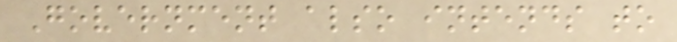Government also intends to
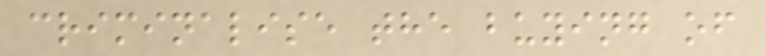criminalise the buying of
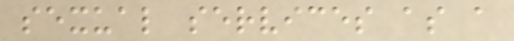sexual services as a
